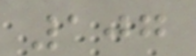107
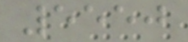5550
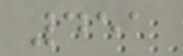451
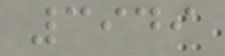3949
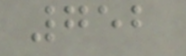752
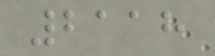2118
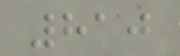810
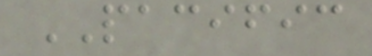PACIFIC
